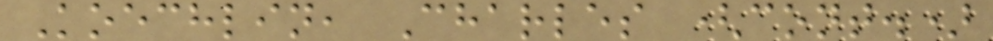Koechlin, Charles (cont.)
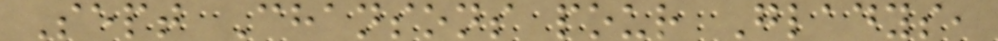Sept Chansons pour Gladys,
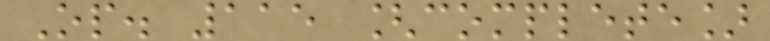Op. 115 [complete]
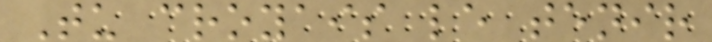Tu croyais le tenir
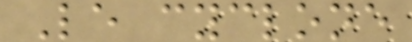Le cyclone
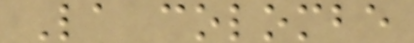La colombe
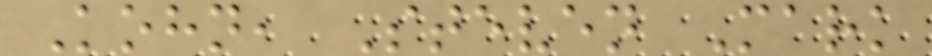Kohn, Steven Mark
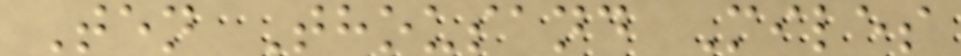Ten Thousand Miles
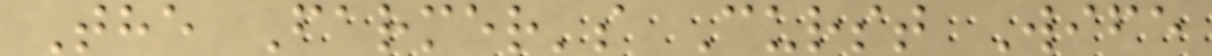The Farmer's Curst Wife
